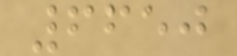6650
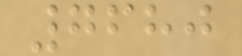7680
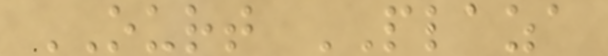OURT PLAZA
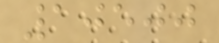10500
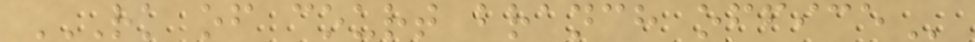RK OF COURT BRANCH OFFICE
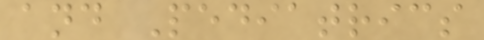and Pediatrics
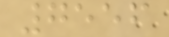7556
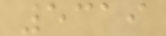5319
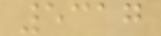5317
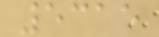5315
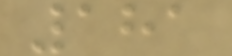181
